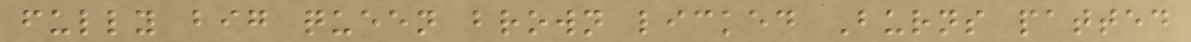fully big queen brown licked Burns patted
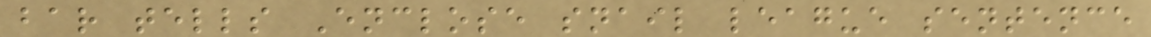bar tells Enclose snail league sentence
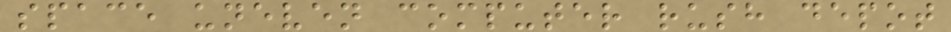space uneven computer rush depot
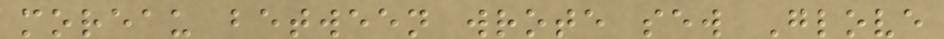moreau between wrote sew Glove
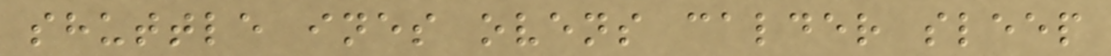shuttle ines ovens calder sleep
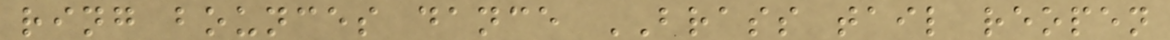ring bounces dance BRASS tail reopen
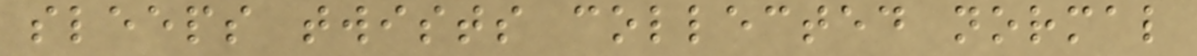sleeps twists collected normal
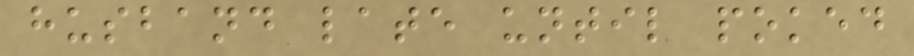husband late until poked
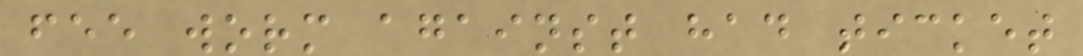fee worm against had ticket
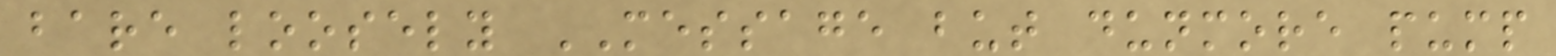bare loosely MESSAGE but dunmore pump
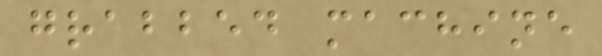grabbed machine
